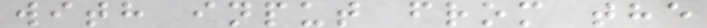with input from the
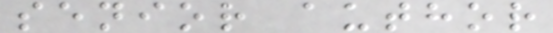senior author
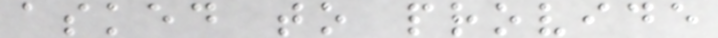asked to provide
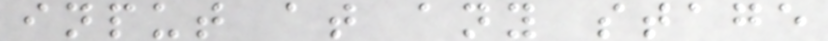input at any stage
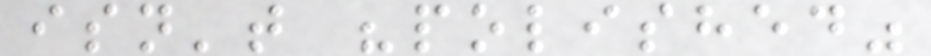isn't "polished"
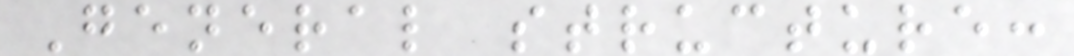General structure:
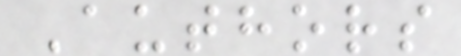Authors
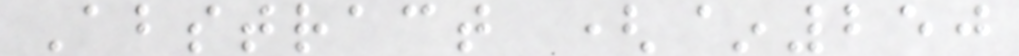Abstract (~250
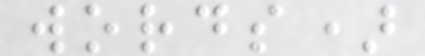words)
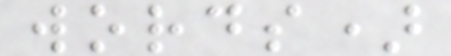words)
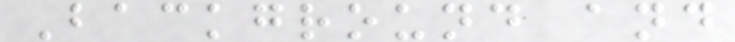Background and
